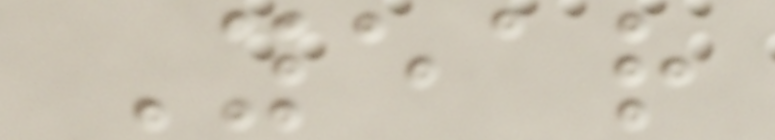Year
